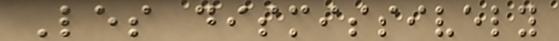Les dismissively
